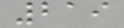219
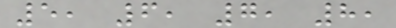5, 6, 7, 8,
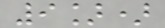9])
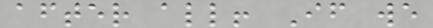after all! If we
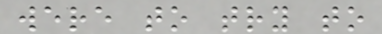were to try to
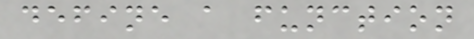define a function
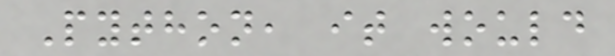Python, it would
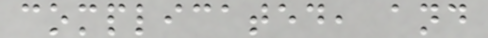complicated, and
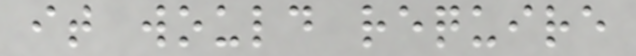it would require
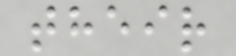their
